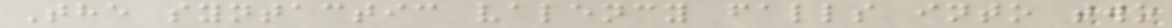The syntactic valency falls into two
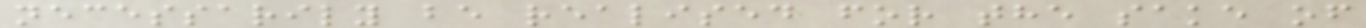necessarily be realised for the sake of
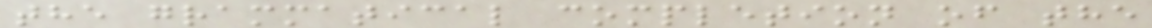the grammatical completion of the
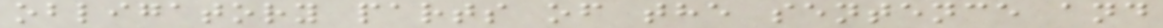obligatory parts of the sentence and
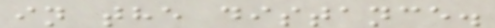in the distance.
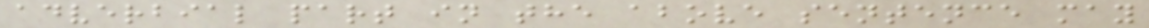adverbial part in the above sentence may
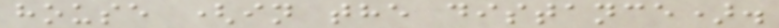house (in the distance).
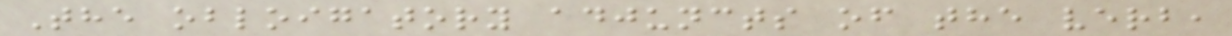The obloigatory adjuncts of the verb,
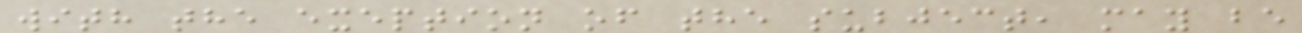with the exeption of the subject, may be
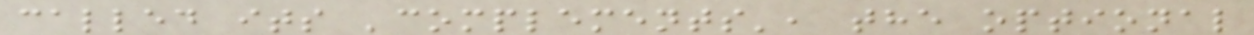called its 'complements', the optional
